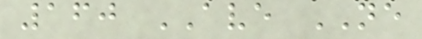160 AVE NE
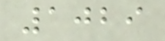1029
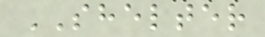SHELTER
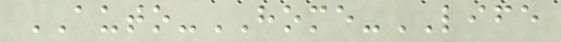AUTO-HOME-LIFE
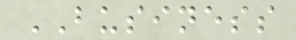BUSINESS
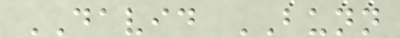DAVID BUNN
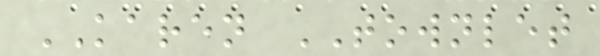KAREN TOWNLET
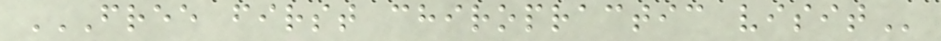FREE FIRST CHIROPRACTIC VISIT
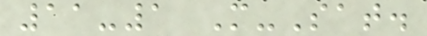11-1 M-Sat.
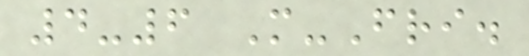4-6 M-Fri.
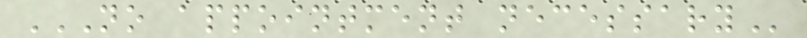NO APPOINTMENT NECESSARY
